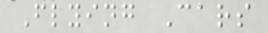Flying Cars
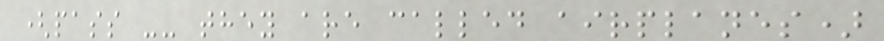(pass -- they are called airplanes)
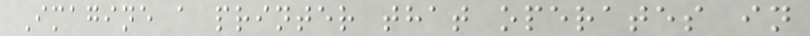Imagine a printer that operates in
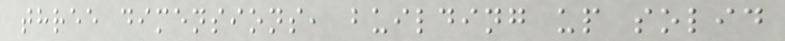three dimensions, building up solid
